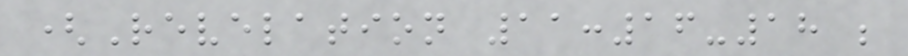(Revelation 11:16-18 ;
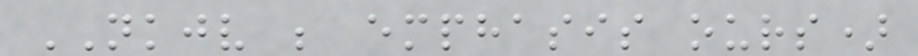NKJV ; emphasis ours)
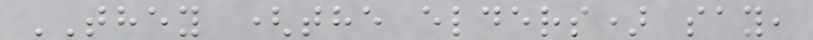THEY (the elders) say,
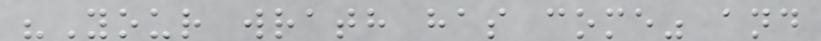"Your wrath has come" and
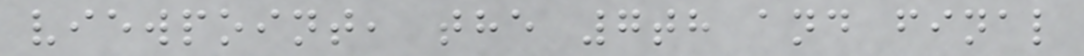viewpoint, the 7th and final
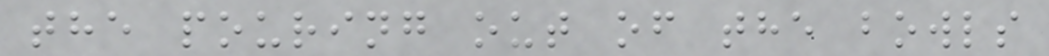the pouring out of the bowls
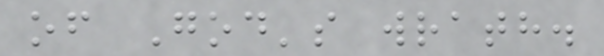of God's wrath.
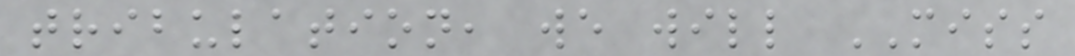tribulation, we will MISS
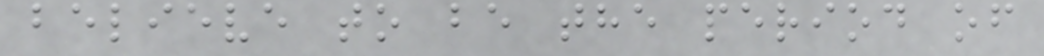believe to be the period of
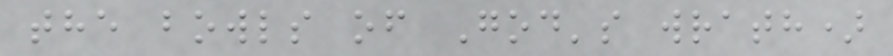the bowls of God's wrath)
